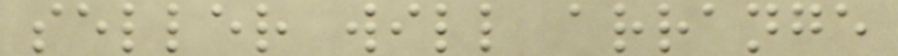seller will arrange
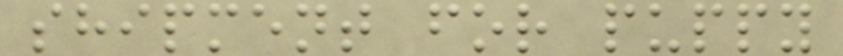shipment for puppy
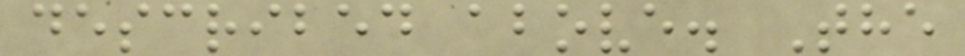described above. The
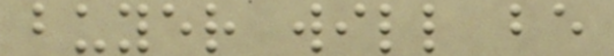buyer will be
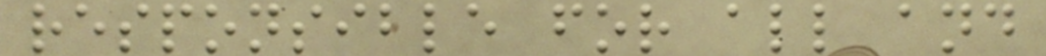responsible for all and
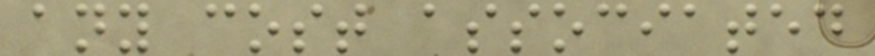any cost associated
